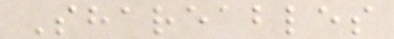Shareables
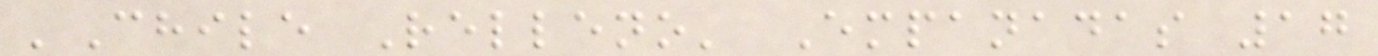'Chile Relleno' Empanadas 17
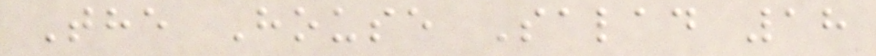The House Salad 18
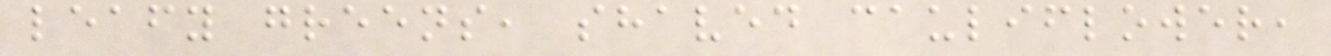leafy greens, shaved cauliflower,
